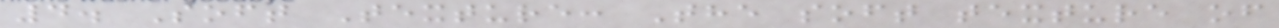4. Soft Texture: The soft texture of
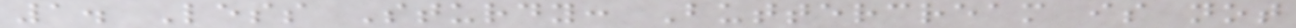1. Less Sturdy: Buttercream is not
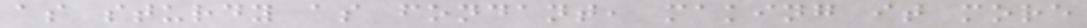as sturdy as fondant, making it more
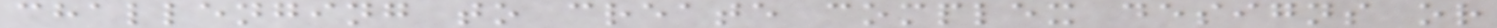challenging to create complex designs or
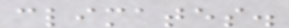climates.
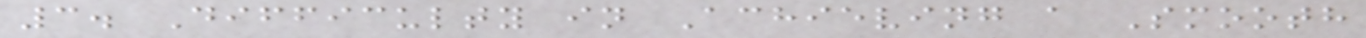3. Difficulty in Achieving a Smooth
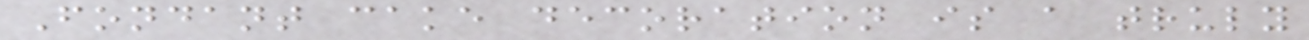Fondant cake decoration is a truly
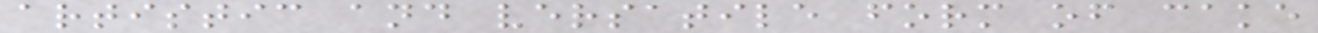artistic and versatile form of cake
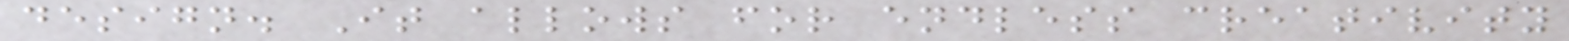design. It allows for endless creativity
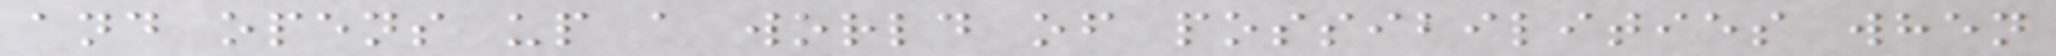and opens up a world of possibilities when
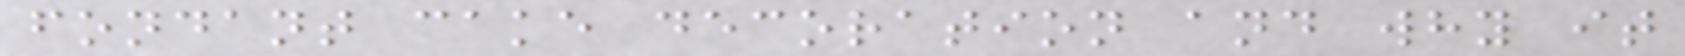fondant cake decoration and why it
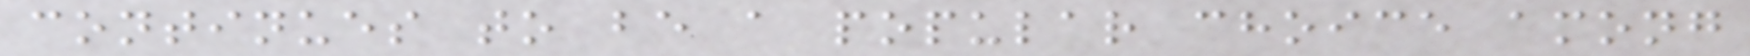continues to be a popular choice among
